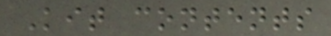Kit contents
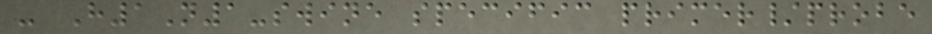- H1N1-swine specific primer/probe
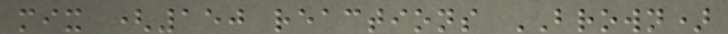mix (150 reactions BROWN)
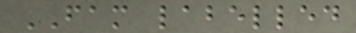FAM labelled
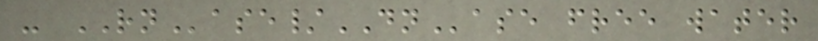- RNase/DNase free water
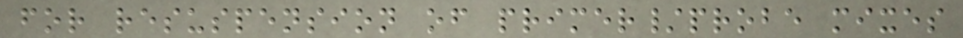for resuspension of primer/probe mixes
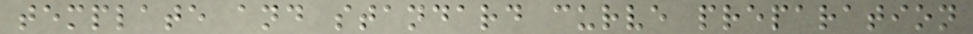template and standard curve preparation
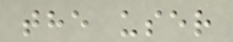the user
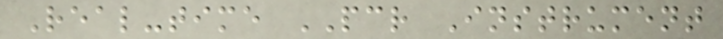Real-time PCR Instrument
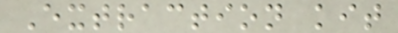Extraction kit
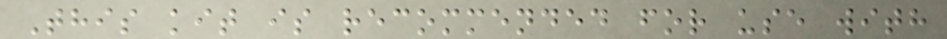This kit is recommended for use with
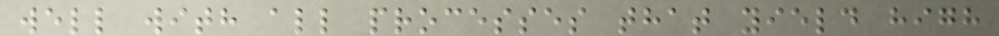well with all processes that yield high
